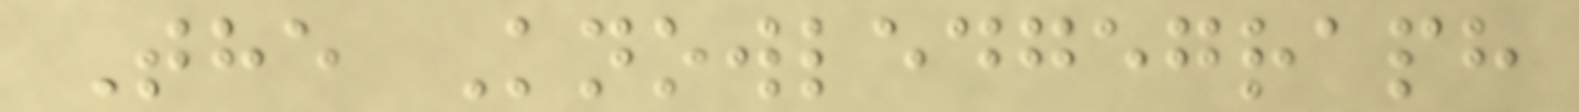The Knowledgegraph
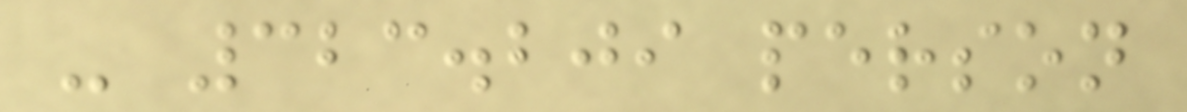- 323.209 person
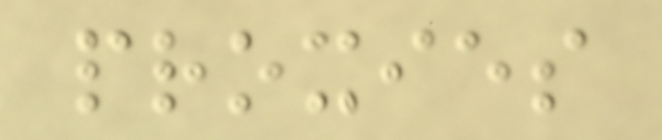proxies
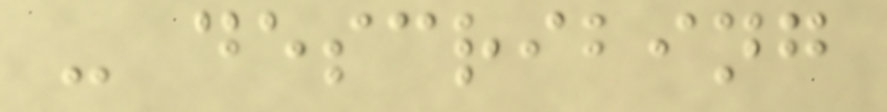- describing
